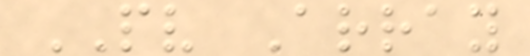PV Array
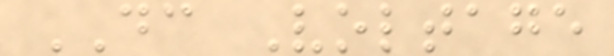DC Voltage
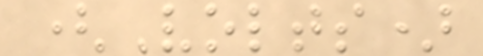(Volts)
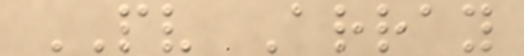PV Array
